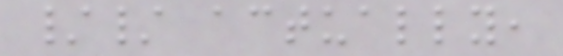// actually,
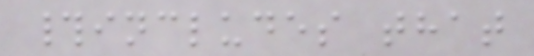#includes that
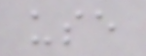use
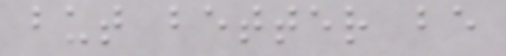but better be
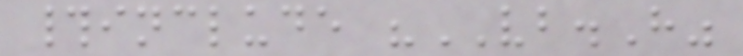#include "VB.H"
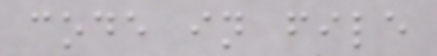code in file
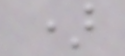)
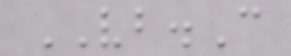VB.C
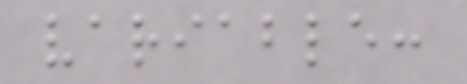variable:
